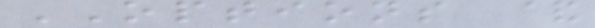OPTIONS &
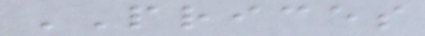PRICES
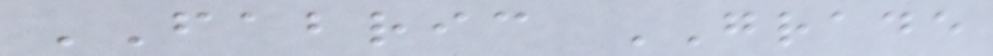FABRIC GRADE
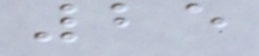25
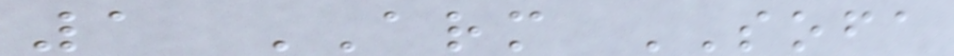1 ARM SOFA
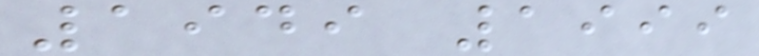1949 1999
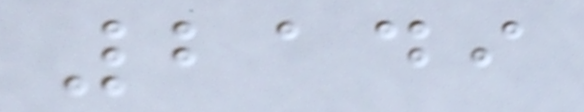2149
